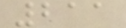211
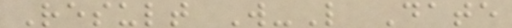Result W-L Date
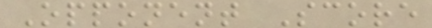Opponent Score
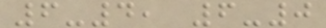6-4, 6-0
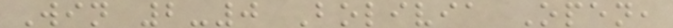Win 2-0 Bolivia Open,
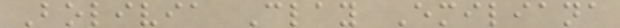Bolivia Clay Emiliana
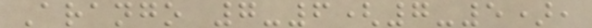Arango 7-6(7-5),
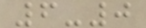6-0
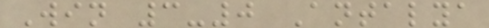Win 3-0 Antalya
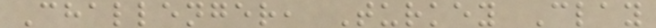Challenger, Turkey Clay
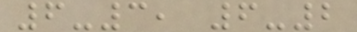6-3, 6-2
